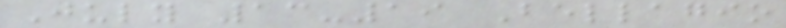July 13-19 Bellagio
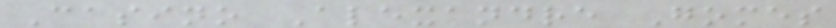Casino Alexandre Gomes
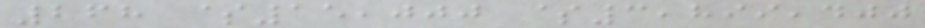268 $15,000 $3,899,400
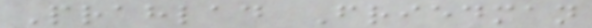Prahlad Friedman
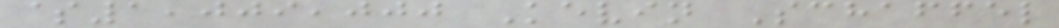$1,009,000 Kevin Schaffel
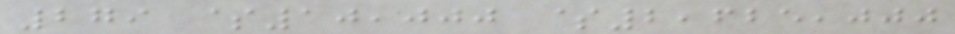279 $10,000 $2,625,000
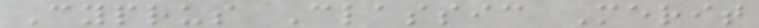Cyprus Classic Merit
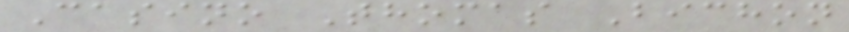Casino Thomas Bichon
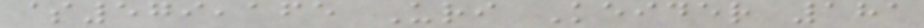$579,165 Uri Keider 181
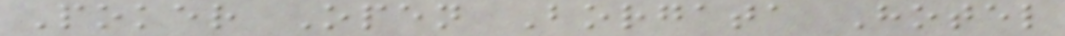Poker Open Borgata Hotel
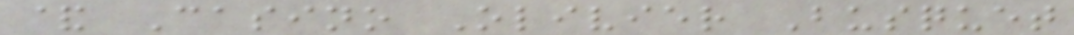& Casino Olivier Busquet
